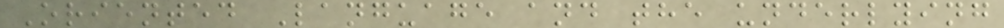Oriented Language and the underlying
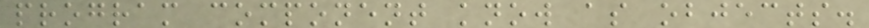program component know as objects.
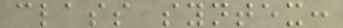class syntex:
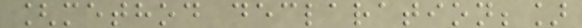[method declaration;]
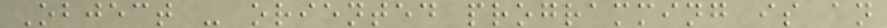Object - oriented programming is an
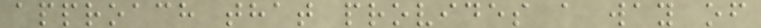approach that provides a way of
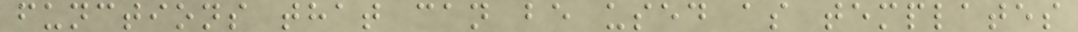functions that can be used as templates
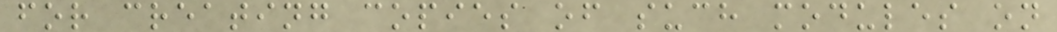for creating copies of such modules on
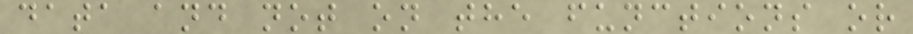data and not on the functions or
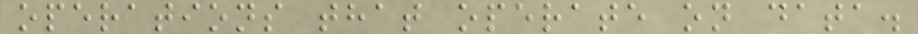operations that operate on data.
